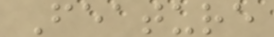Feature
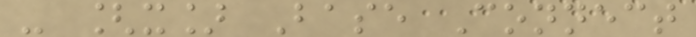- [x] Base Connect
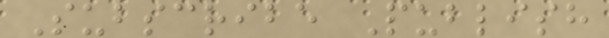Subscribe Publish
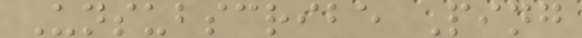Unsubscribe Ping
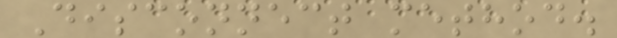Disconnect method.
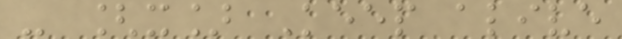- [x] Keep alive
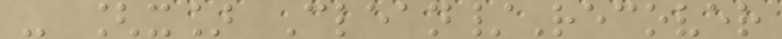- [x] Clean/Recover
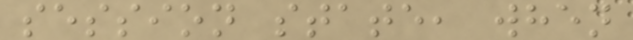session state, when
